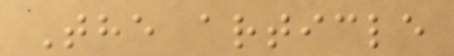The article
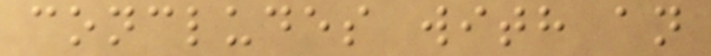concludes with an
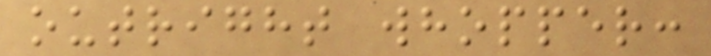outright whopper:
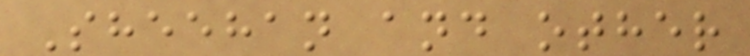Sheehan and other
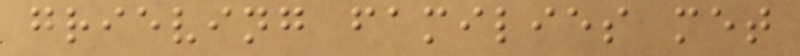grieving families met
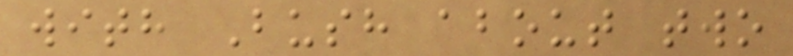with Bush about two
